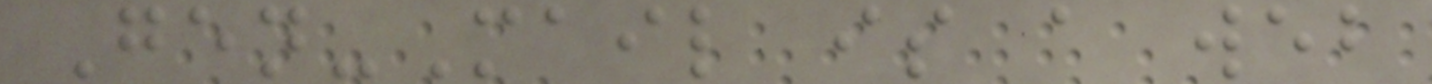Gen-Mail is a web
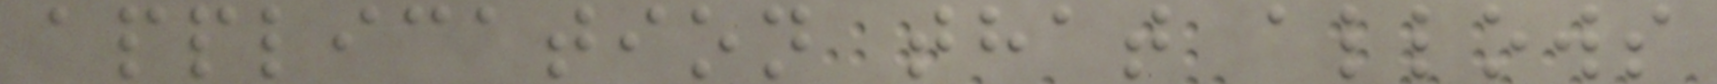application that allows
